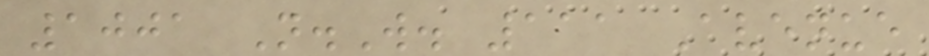1001 N.W. 111 Avenue
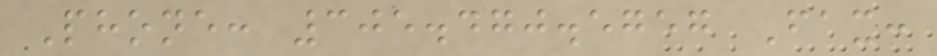Phone: 305.470.5757 Fax:
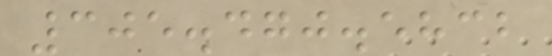305.470.5832
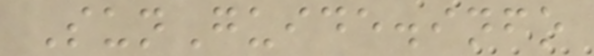SunGuide.info
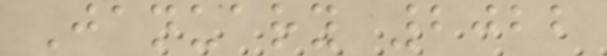January 2022
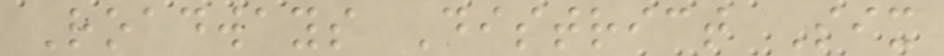Roadways District Six
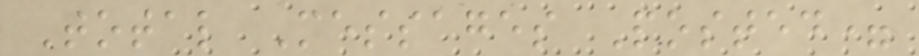Total Messages Posted=
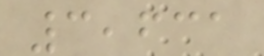3,631
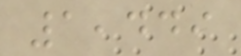1,449
